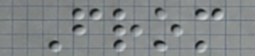From
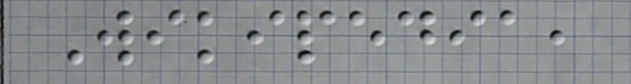Wikipedia,
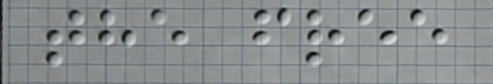the free
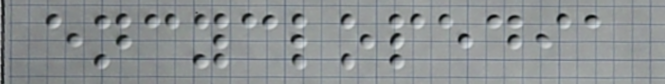encyclopedia
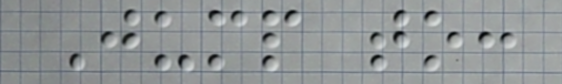Jump to:
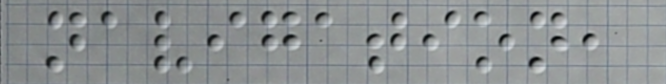navigation,
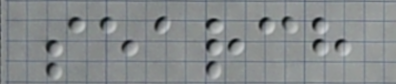search
